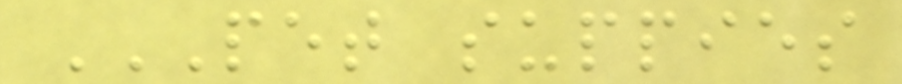PET SUPPIES
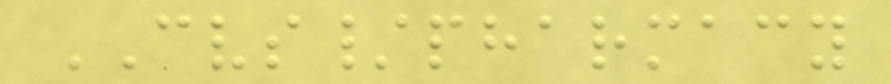CVS/pharmacy
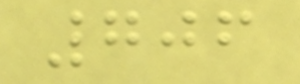706
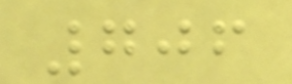706
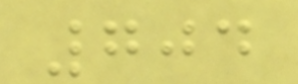704
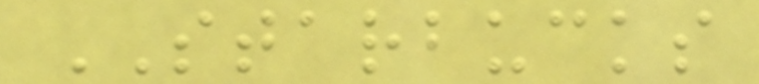STARBUCKS
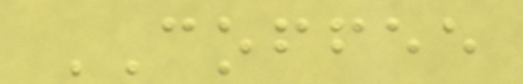COFFEE
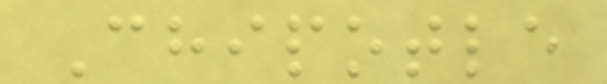Chipotle
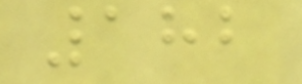182
